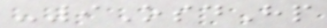-9OsdHp
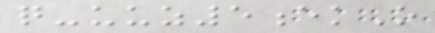q-uuz5ekO
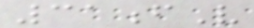31fV
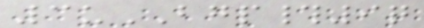3uBGP#9q
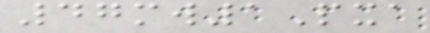47mw1Pxa
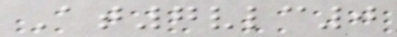At7vlc0
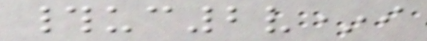#uc2v*i
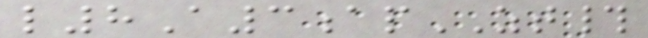l8A3apZT#
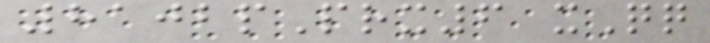8102pPrx6 xQq
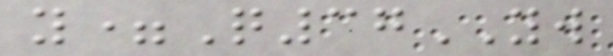y=Q37YW
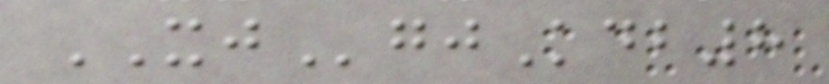XJgjKdb8
